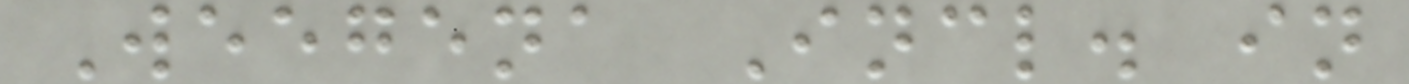Weegena Incl. in
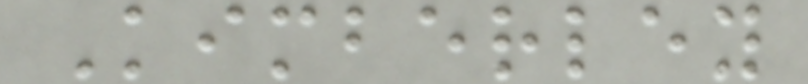Kimberley
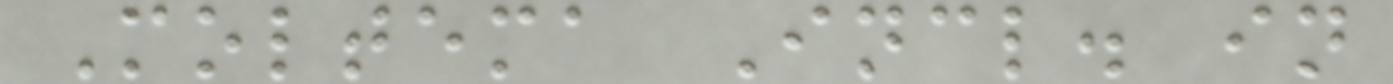Moltema Incl. in
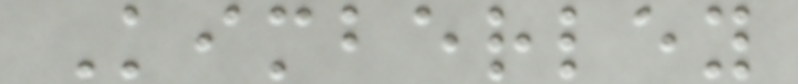Kimberley
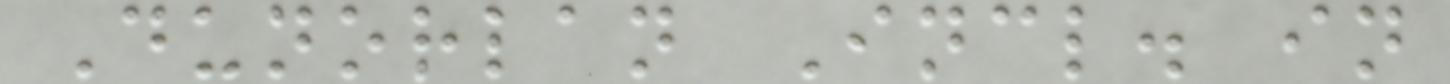Dunorlan Incl. in
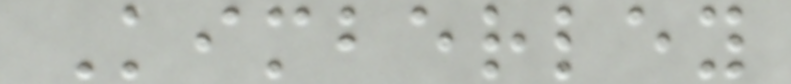Kimberley
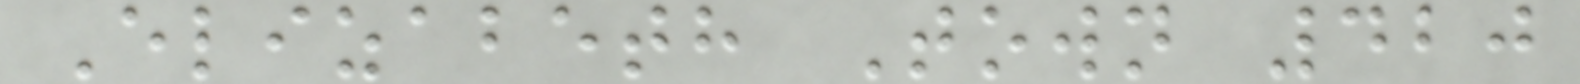Elizabeth Town 420
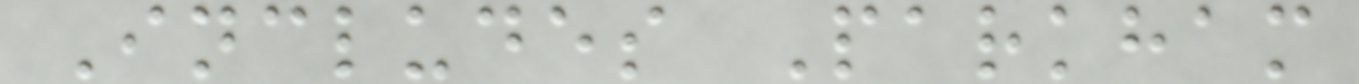Includes Parkham
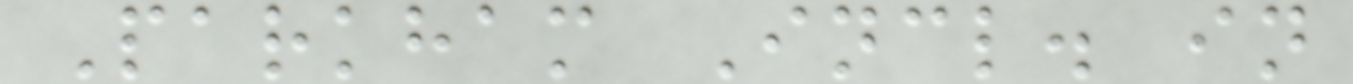Parkham Incl. in
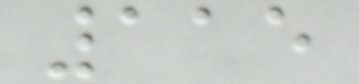115
